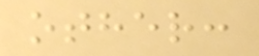other:
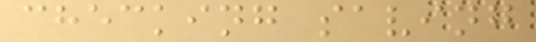checking saving
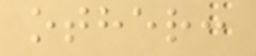other:
